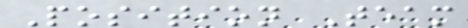Position Team
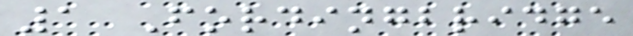1 Fordingbridge
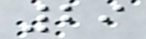29
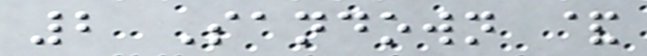2 Sandown &
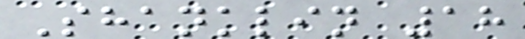Shanklin 18
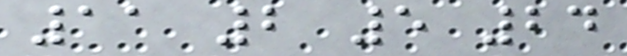11 2 5 24
